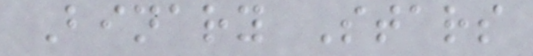Binary Stars
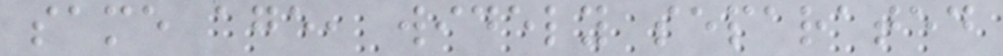same age, widely separated
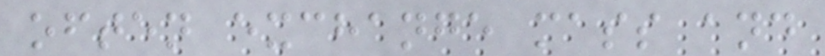often exchange mass and
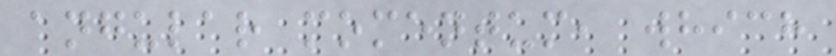angular momentum, which
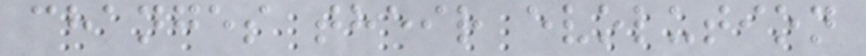changes their evolution
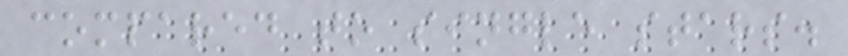compared to single stars.
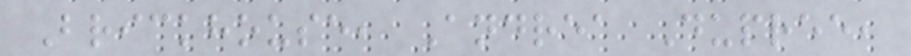Brickhouse, Andrea Dupree,
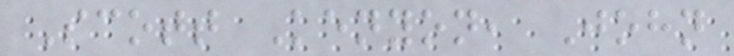Scott Kenyon, John
